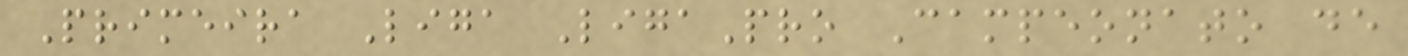Primeira Liga LigaPro Campeonato de
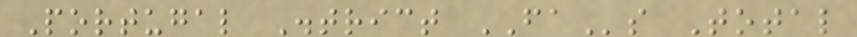Portugal District FAs Total
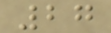27
